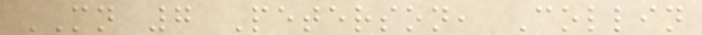MN 7 Peterson, Collin
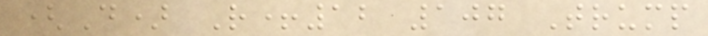(D) R+12 107 Trump
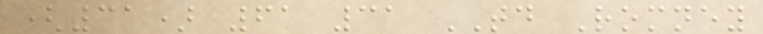(31) 61 31 TD Romney
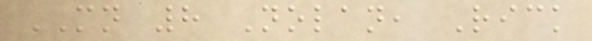MN 8 Nolan, Rick
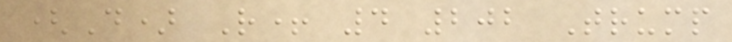(D) R+ 4 202 Trump
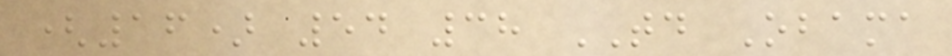(16) 54 38 TD Obama
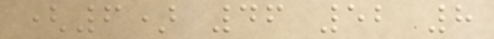(6) 46 52 8
